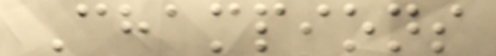Champions
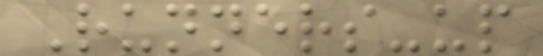Runners-up
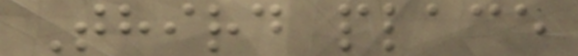Third place
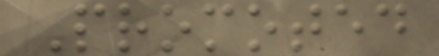Promoted
